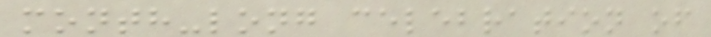month-long celebration of
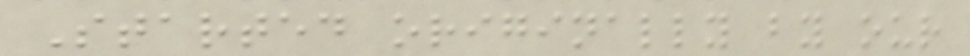Started originally by our
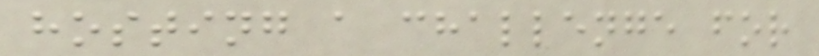hosting a challenge for
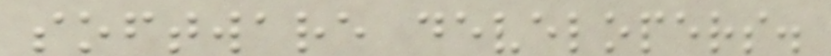software developers.
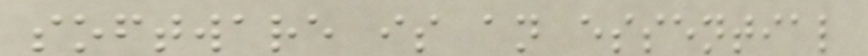software is an essential
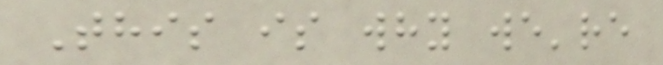This is why we're
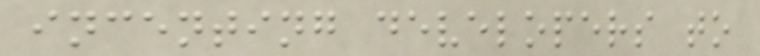incenting developers to
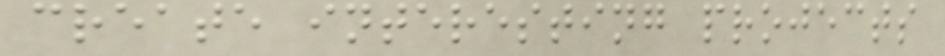create interesting projects
